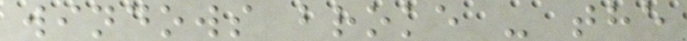windows broke - the
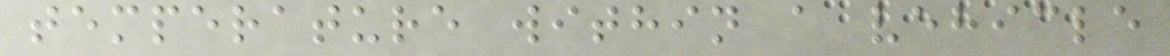temperature within a vehicle
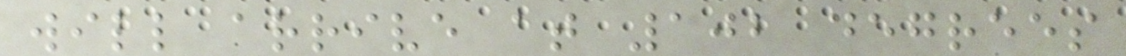will arrive at 102 degrees
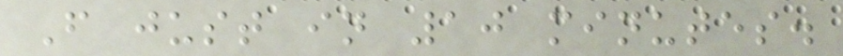F just in 10 minutes.
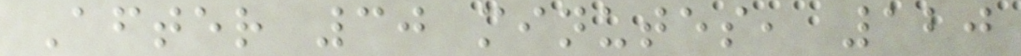After 30 minutes, 120
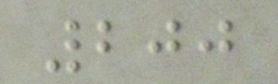200
